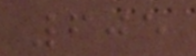605
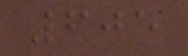605
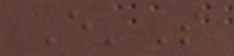E'S
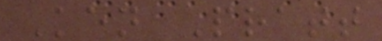Ken Pratt
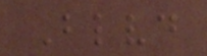Blvd
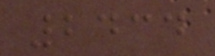2434
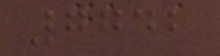7742
